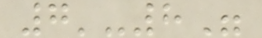7'-8"
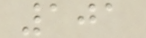101
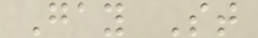Gay St
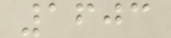1603
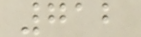712
